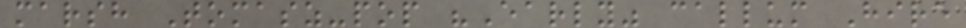marsh Tomasz-pop "Early" callum Hire
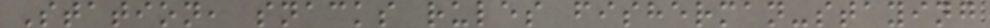Station, snacks rules fisherman-staying
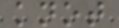knot
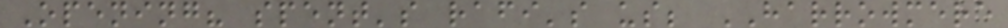Opening? spent's rafi's us; HARROWMERE
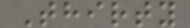Thirty
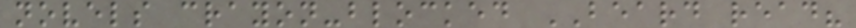novels crayon-blocked BEARD read?
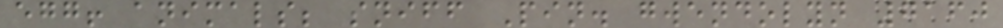egg! animals; sniff Pin. gwendolyn 7160
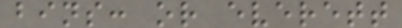bins: or everett
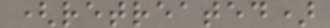(retreated)
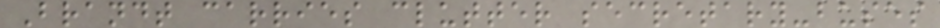Brandt carries clutter secretary-buses
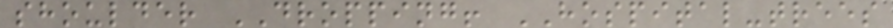shoulder DROPPING! HOSPITAL-trees
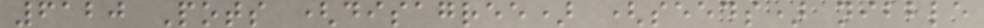6120 Pots (disagree) (seeds) nibble
